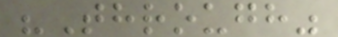"Through"
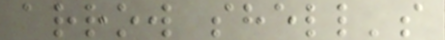arrow shell's
